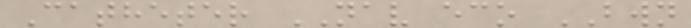Catheter NAV eco BWN
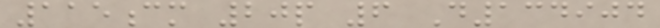115cm 20p 6 D134904
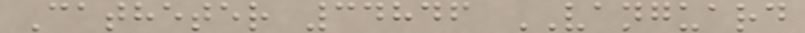Catheter 34846 VANGUARD
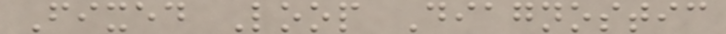Fixed Loop Diagnostic
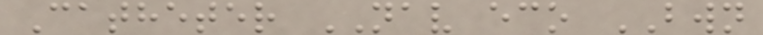Catheter NAV eco BWN
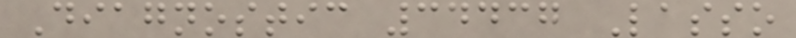Diagnostic 34437 Lasso
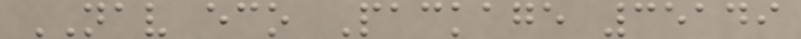NAV eco Package 35149
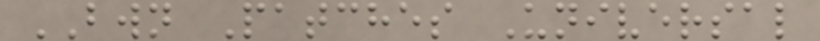BWN Patches Universal
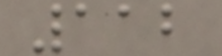112
